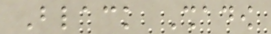Black Shadow
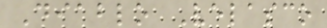Diablo Velasco
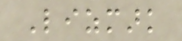Lizmark
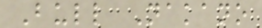Bull Nakano
